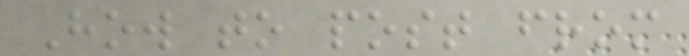How to post from
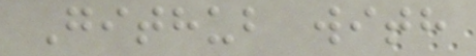Github with
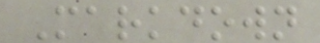Markdown
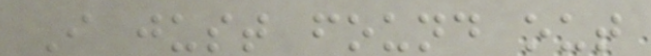I just found out
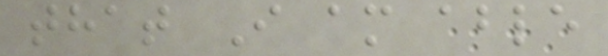that I am able
